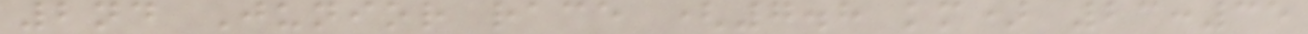2nd Junior race (7.8 km) 23:35
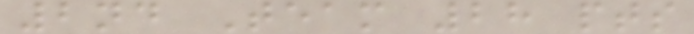2nd Team 28 pts
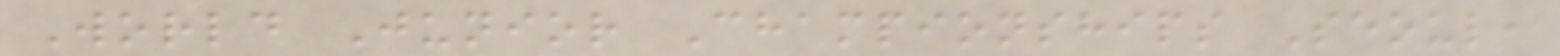World Junior Championships Seoul,
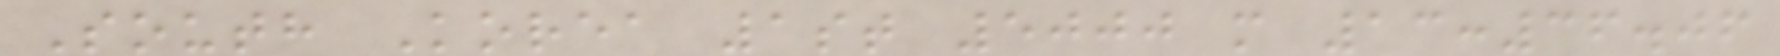South Korea 1st 5000 m 13:36.06
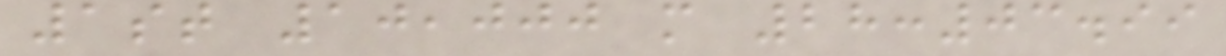1st 10,000 m 28:03.99
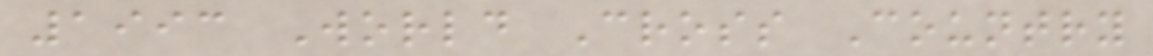1993 World Cross Country
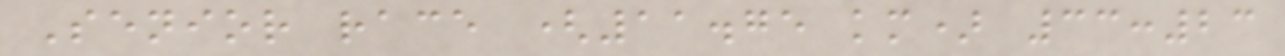Senior race (11.75 km) 33:23
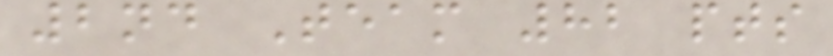2nd Team 82 pts
